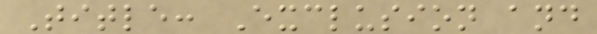Title: Exclusion and
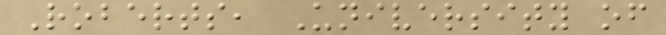Roberts, University of
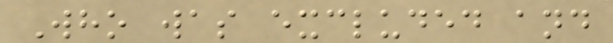Who was excluded and
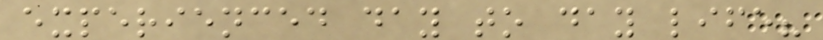experienced day to day life?
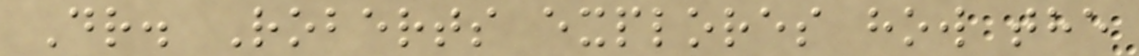Dr. Roberts explores how the
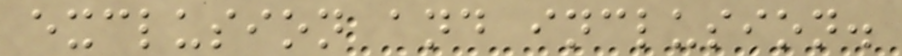exclusion and inclusion.
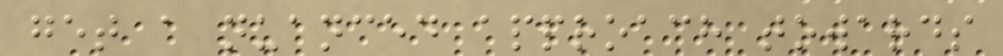get a nuanced approach towards
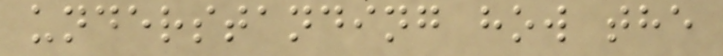understanding how the
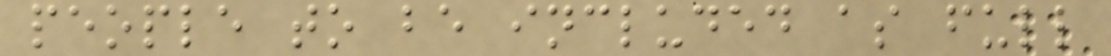people to be included as full
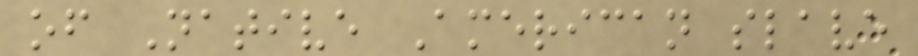of Native American slave
